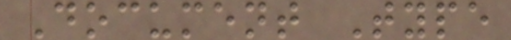Document Type
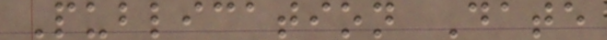Publication Date
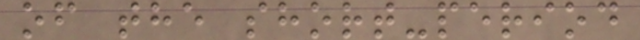of the short-period
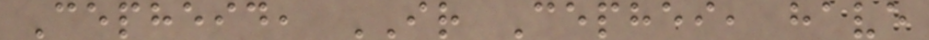Cepheid, IR Cephei, have
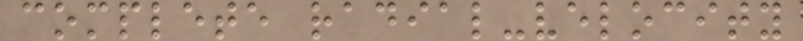complete radial-velocity
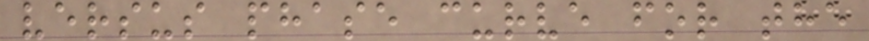versus phase curve for the
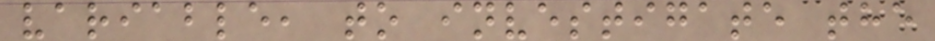variable, to investigate the
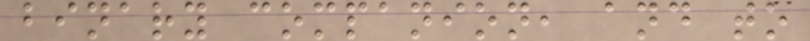binary companion, and to
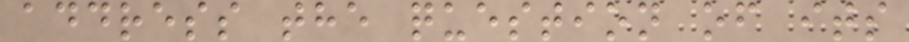address the question of its
